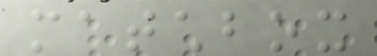matchbox
